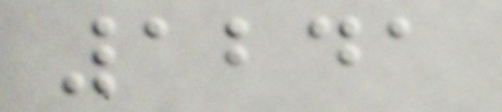1241
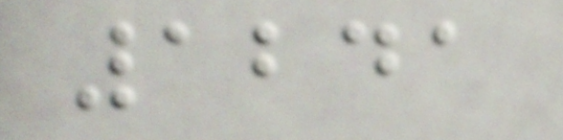1241
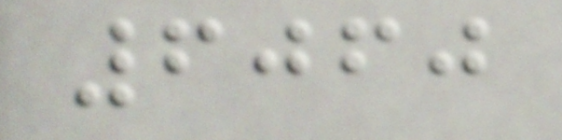6060
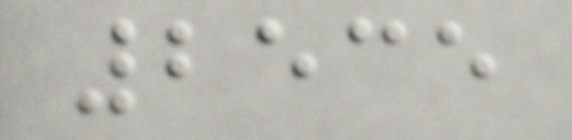2535
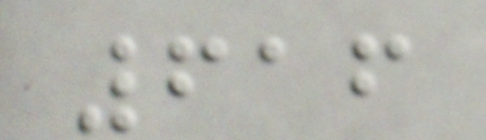616
